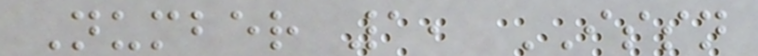Number 1, ISSN
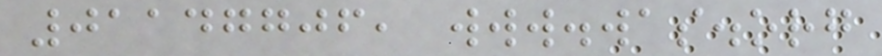01147706, www.was.org
